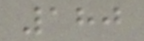180
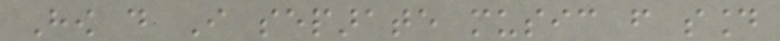How do I separate music from sound
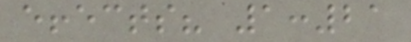effects? 1:21
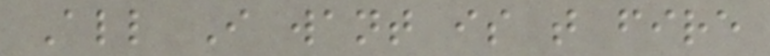All I want is that fire
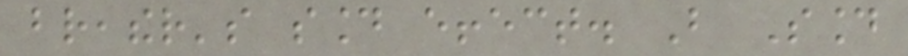breather's sound effect. But Sound
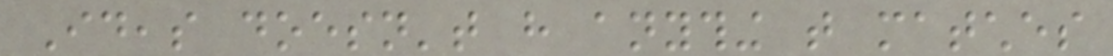Ideas doesn't have anything that matches
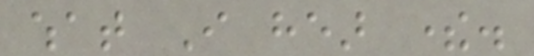what I hear there.
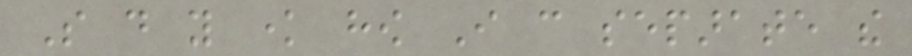So do you know how I can separate the
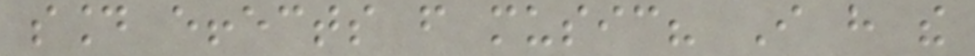sound effects from music? I have the
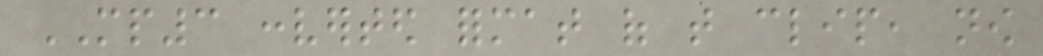MP3 converted format of that clip, now
